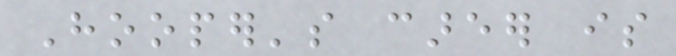Hooper's career is
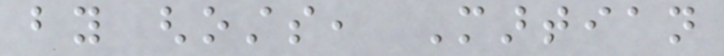by ghosts, Martian
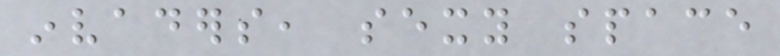invaders, sexy space
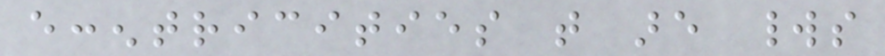eccentricities that are worlds
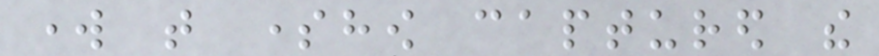work that somehow captured the
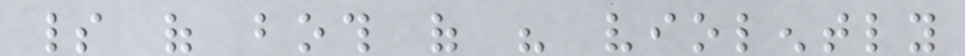spirit of both of his violently
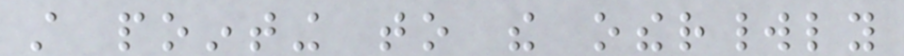still pointing to the otherworldly
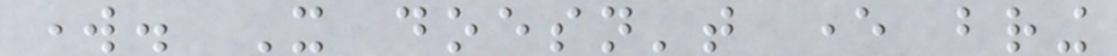work. It doesn't ever bring
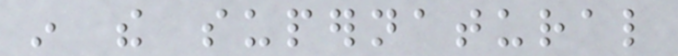in the supernatural
